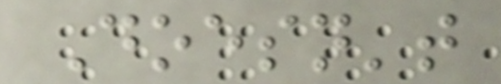Doesn't
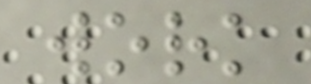work
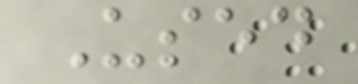Used
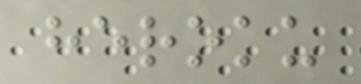heroku
